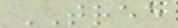TREE
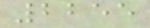2255
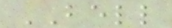BELL
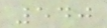540
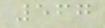567
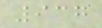937
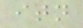itn
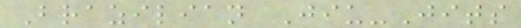Brazilian Jiu-Jits
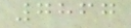7867
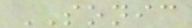SONIC
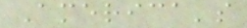America's
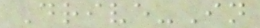Drive-In
